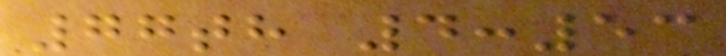77th 4:53
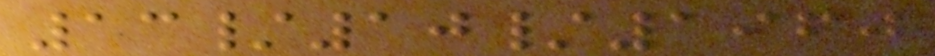13/10/1960
